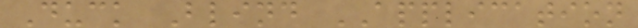Duck Blind APPLICATION
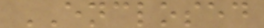ENCLOSED
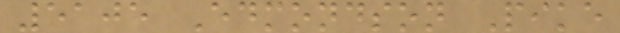5105 Edmondson Pike
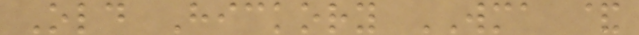Old Hickory WMA &
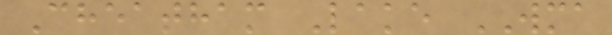Cheatham Lake WMA
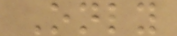Only
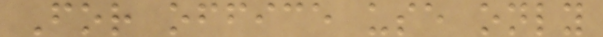For office use only
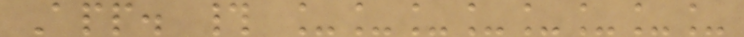App. # ________
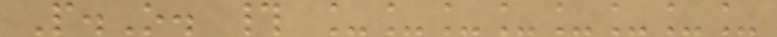P.O. # ________
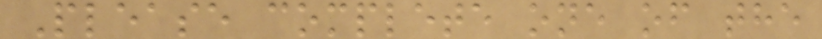Please complete one of the
